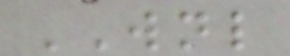WNL
